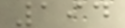194
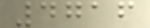4716
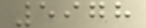5978
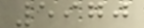5970
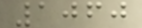1060
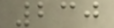230
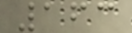163
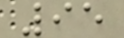95
